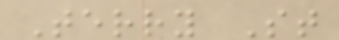Terry St
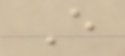E
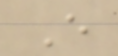E
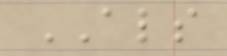ALS
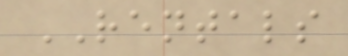RENTALS
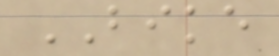BIKE
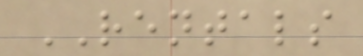RENTALS
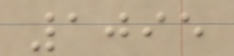1095
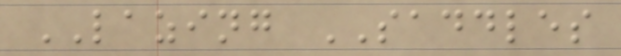LAZING SADDLES
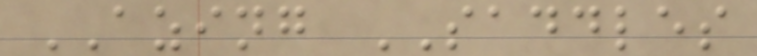AZING SADDLES
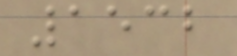1532
